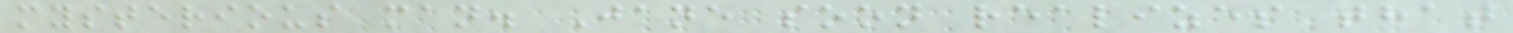mysterious man. Jane soon realizes that
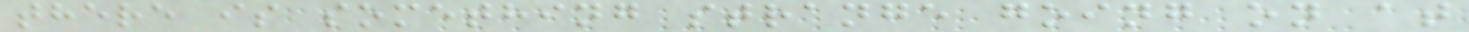there is something strange going on at
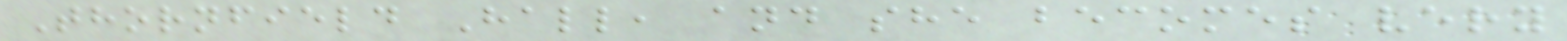Thornfield Hall, and she becomes very
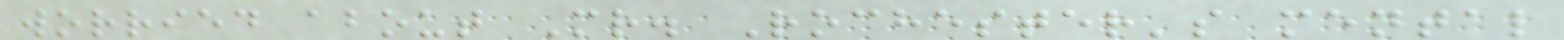worried about Mr. Rochester's mental
